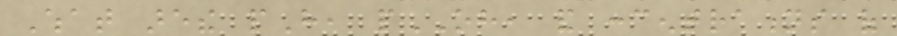What arethe pH, pOH, and concentrations of
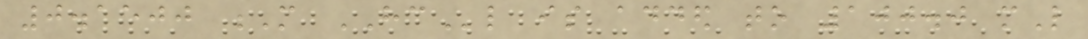0.1500 M HCl is added to 100.0 mL
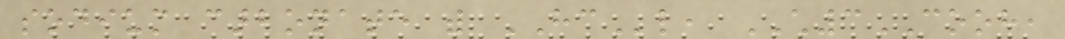sodium carbonate with HCl, CH3COOH,
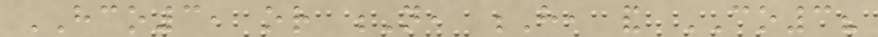HCO3, or N, H, and CO3?
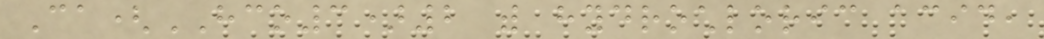Ca(HCO3)2 with hydrochloric acid,
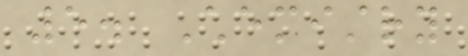5. Chemistry
